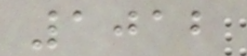1012
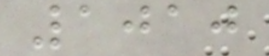1010
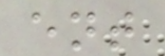ent
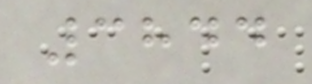3844
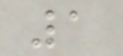1
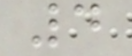4
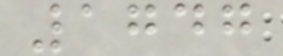1747
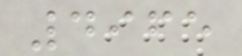4965
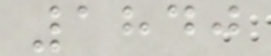1840
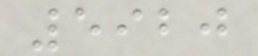5920
